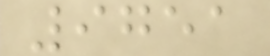9751
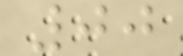00
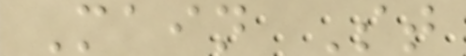Main St
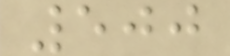500
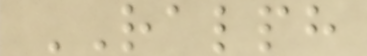RALPH
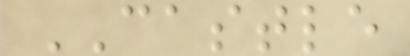CASTLE
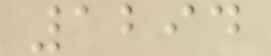1294
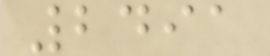2491
